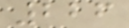226
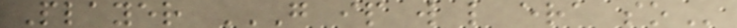Player G IP W L ERA SO
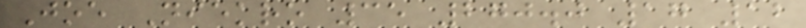Joe Niekro 35 270.0 17 12
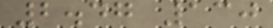2.47 130
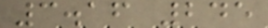3.16 245
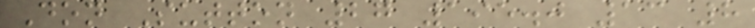Don Sutton 27 195.0 13 8
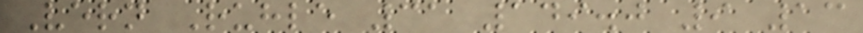Vern Ruhle 31 149.0 9 13
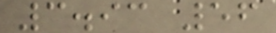3.93 56
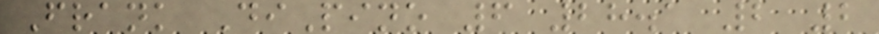Frank DiPino 6 28.1 2 2
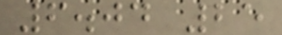6.04 25
